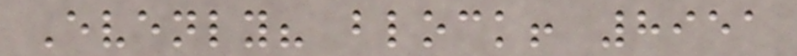Evenly? block! 8951
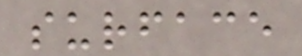surface
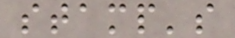stamp's
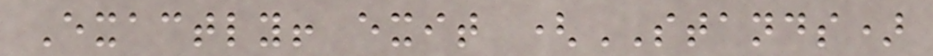Exactly! exit (STANDS)
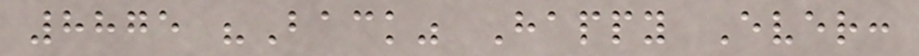8875 "Back" Happy Ever:
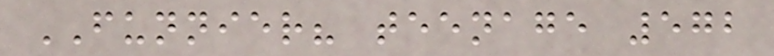FUNNIER? teenage 572
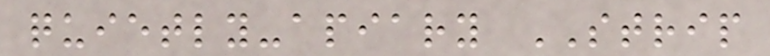quietly-apiary STRIP
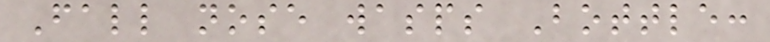Fall nose wasps Bottle:
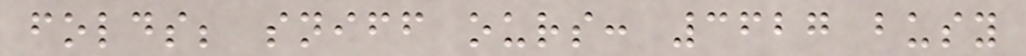folds; sniff ours: 3627 busy
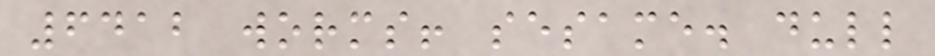6412 worms! sesame. dull
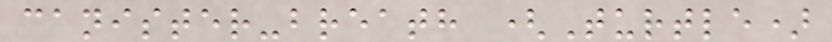canister-breath (Turtle)
